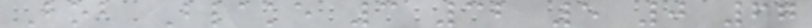Bob Blake 3 32 5 0 67
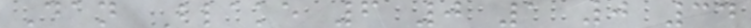Dan Blake 6 0 1 0 34
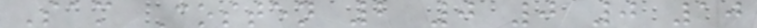Sam Costen 2 0 0 0 10
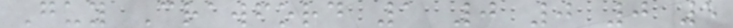Guy Crawford 1 0 0 0 5
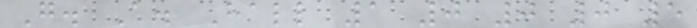G. A. Hall 1 0 0 0 5
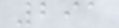291
